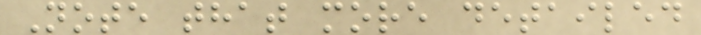Note that more detailed
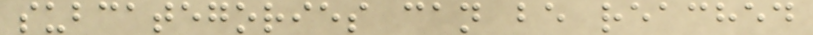subcategories can be reached
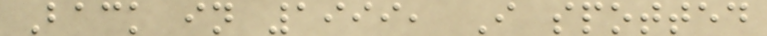Back in 1999, I spotted
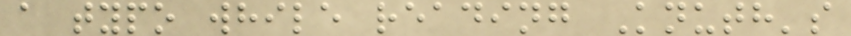a typo while reading Knuth's
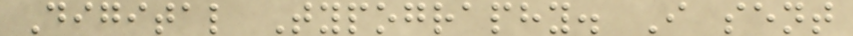Digital Typography. I sent
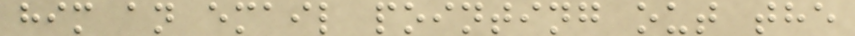him an email pointing out the
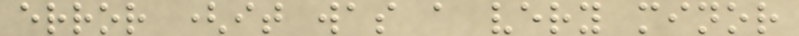error (it was a very minor
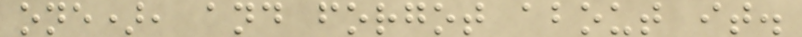one), and forgot about it.
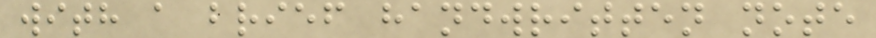with a brief handwritten note
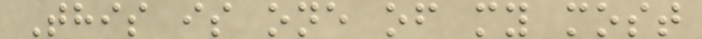This is one of my most
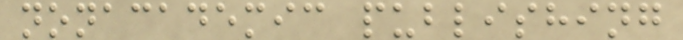nonacademic publishing
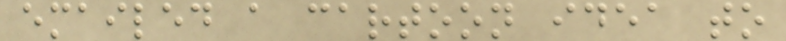emailed a cartoon idea to
